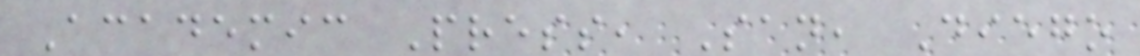Academic Press, San, Diego
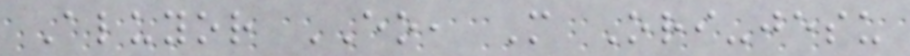Aluyor EO, M Ori-jesu
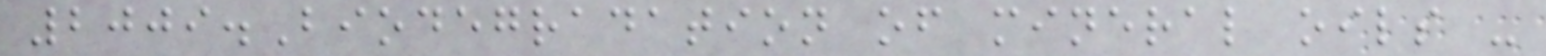2009.Biodegradation of mineral oils -
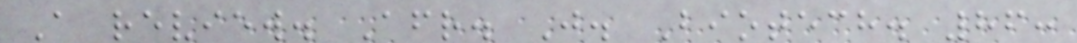A review. Afr. J. Biotech. 86:
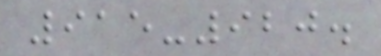915-920.
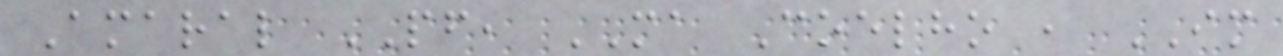Amaral PF, MA Coelho , IM
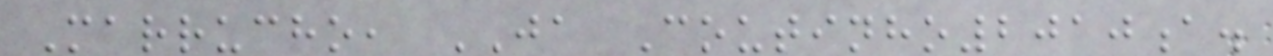Marrucho, JA Coutinho2010a.
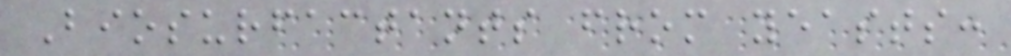Biosurfactants from yeasts:
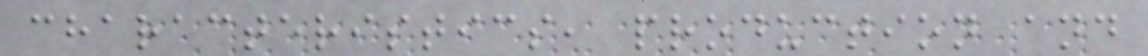characteristics, production and
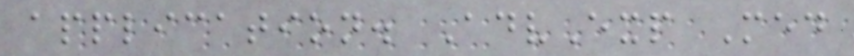application. AdvExp Med
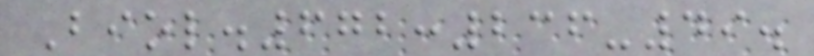Biol.672:236-49.
